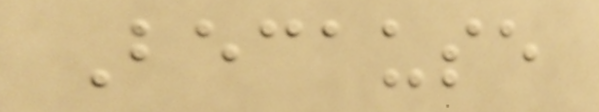Because
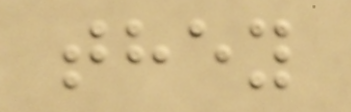they
